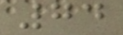74
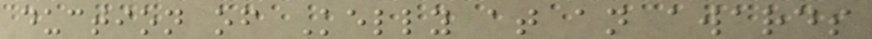duction of Kelly at an awards
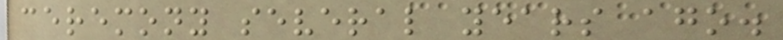ceremony several years ago.
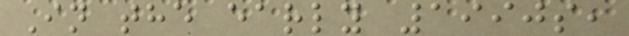In the early 1990s,
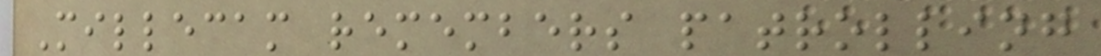Millecam remembers patrolling
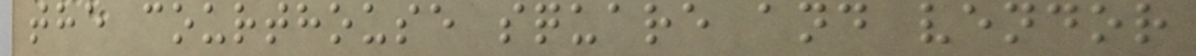the courthouse square and vendor
